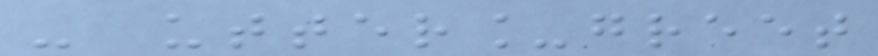- utter_greet
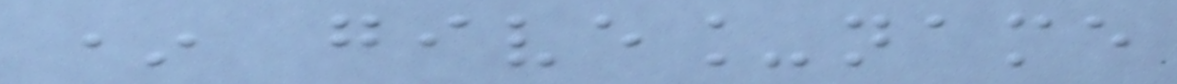* give_name
